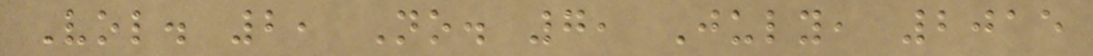Vol. 2, No. 7, July, 2015
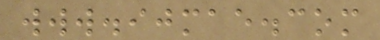www.ijmae.com
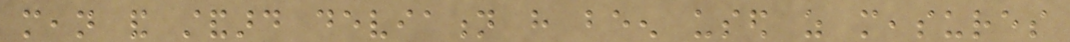mean and standard deviation have been used as measures
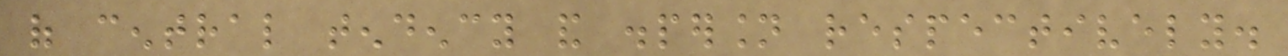of central tendency and dispersion respectively.
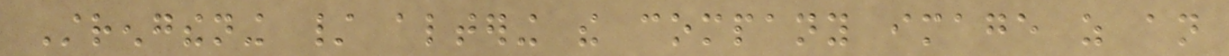Strengthening / altering the company image as an
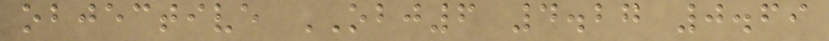objective OBJ6 4.27 0.69
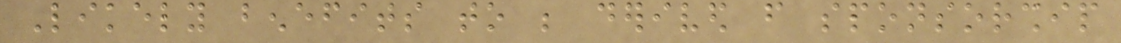Likely benefits to be derived from sponsorship
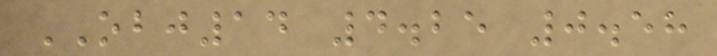OBJ14 4.25 0.58
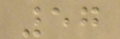57
